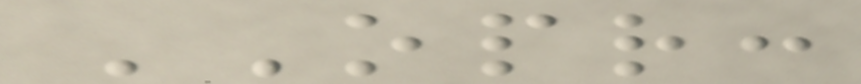OPR:
